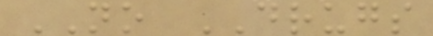NO DRUGS
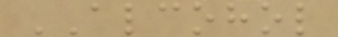ALCOHOL
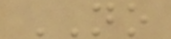NO
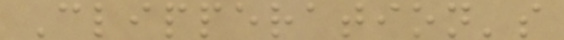Clipperation's
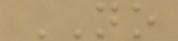NO
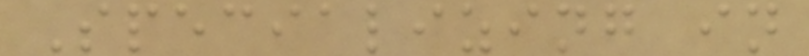Specializing in
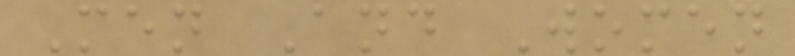Men And Women
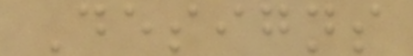Designs
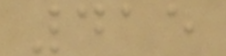415
